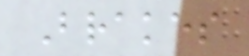Brakes
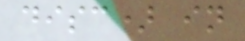disc) in
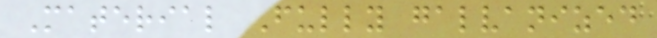Material Fully galvanized
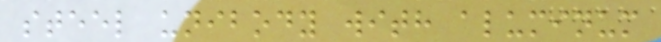steel unibody with aluminum
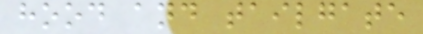hood and tailgate
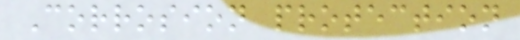Corrosion protection
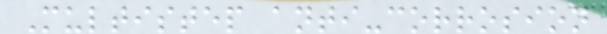Multistep anti-corrosion
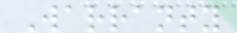Warranty
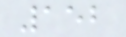152
